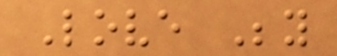Love Beyond
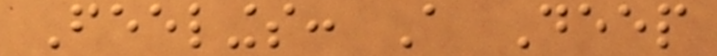Feelings: A Deep
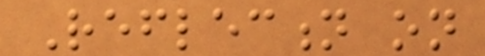Reflection on
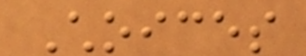Choices
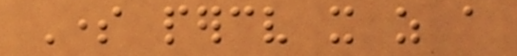Some perceive it as a
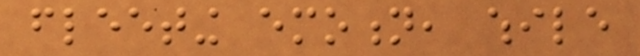fleeting emotion, while
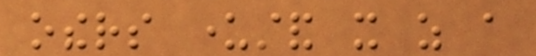others understand it as a
